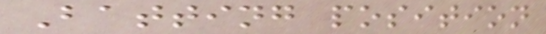Batting position
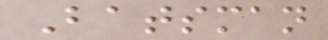Batsman
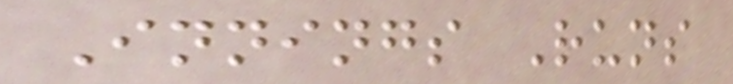Innings Runs
